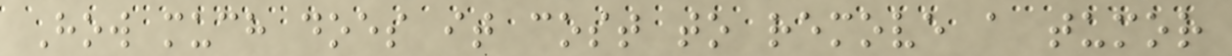How much does it cost to remove a tumor
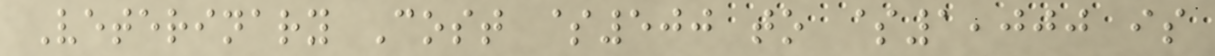Veterinary Cost $500 to $1,000 is
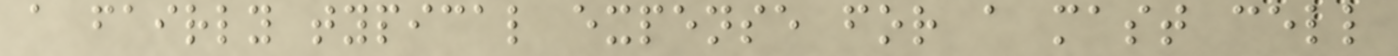a fairly typical expense for a mast cell
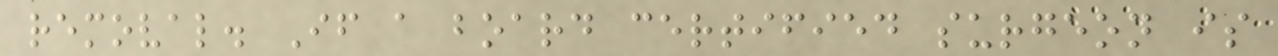removal. If a board certified surgeon is
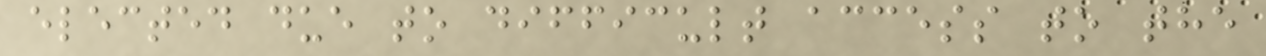elected due to difficult access to the
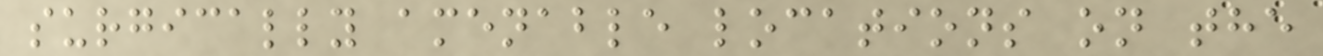surgically amenable locations on the
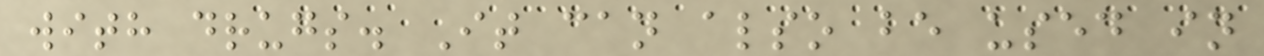with drugs. It can also be used in
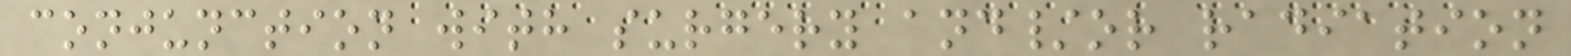conjunction with surgery and/or radiation
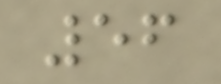56
